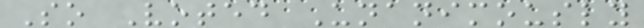So Voted Unanimously
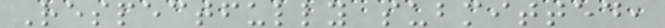Respectfully submitted,
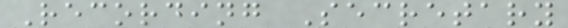Recording Secretary
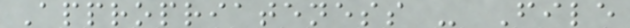Appropriateness - File
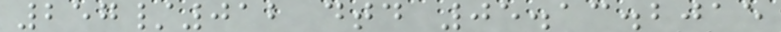257/012 dtd 05.13.2015
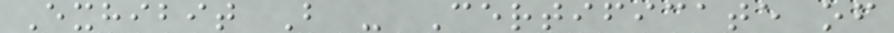Exhibit B - Certificate of
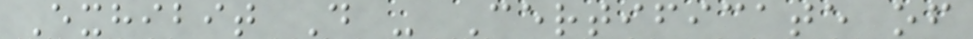Exhibit D - Certificate of
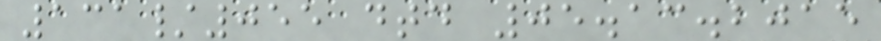131/055 dtd 05.13.2015
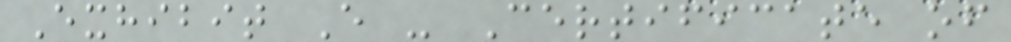Exhibit E - Certificate of
